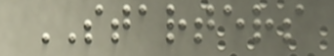STARTERS
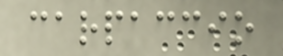carpaccio
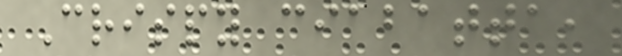Crispy ciabatta,
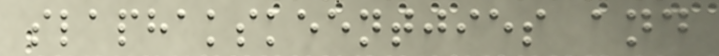slaphakskeentjies and
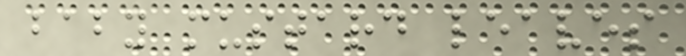baby mustard leaves
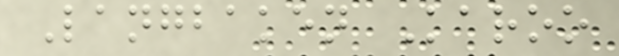Langbaken Karoo
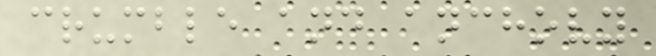crumble and anchovy
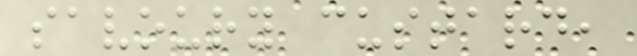savoury custard,
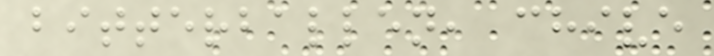bitterballen, chive
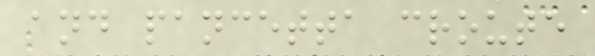and pancetta croute
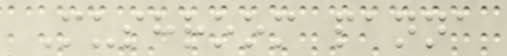Mushroom panna
